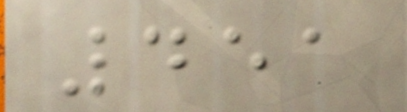451
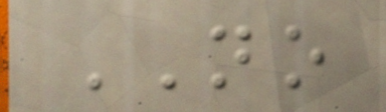NO
